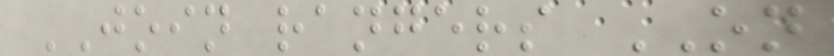JOIN rangers ON
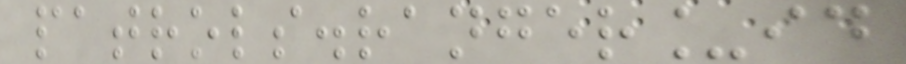patrols.ranger_id
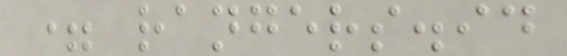= rangers.id
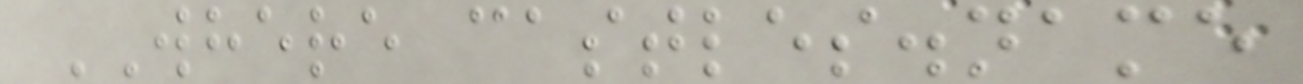WHERE castles.name
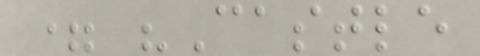= "Castle
